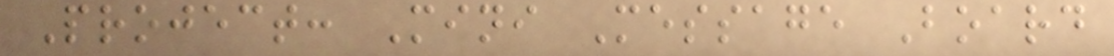Project: Mini Message Board
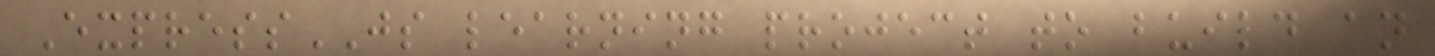ExpressJS learning project to build an
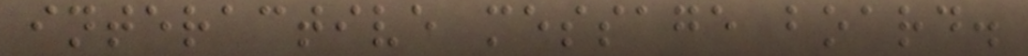interactive message board.
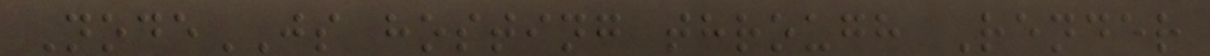NodeJS hosting through Render
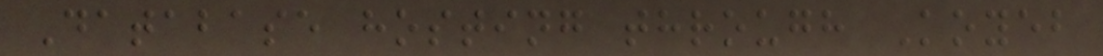Database hosting through Koyeb
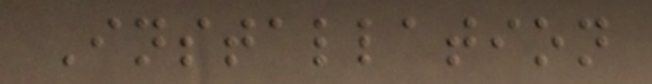Installation
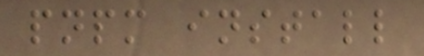pnpm install
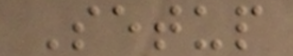Setup
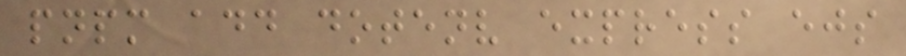pnpm add dotenv express ejs
